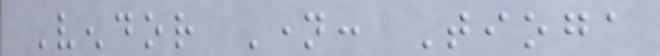Vendor Name: Tioga
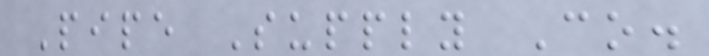Pipe Supply Co.
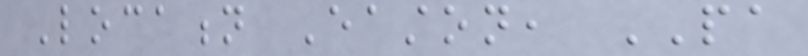Location Easton, PA
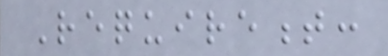Requirement:
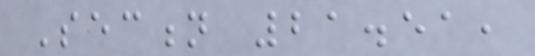Section 21.51,
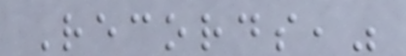Records,"
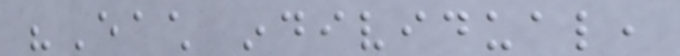"Each individual,
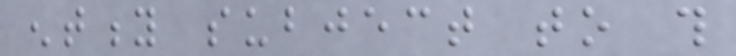entity subject to this
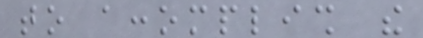to accomplish the
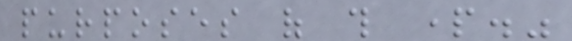purposes of this part."
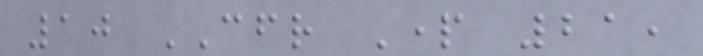10 CFR Part 21,
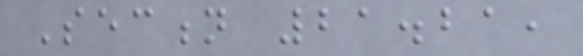Section 21.21,
